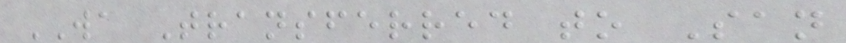WA Transferred to San
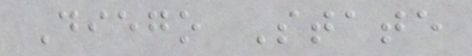Diego State
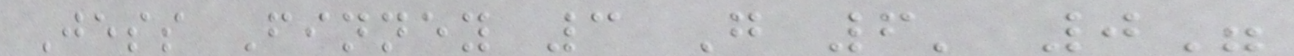Jess Finney 3 G 6' 0"
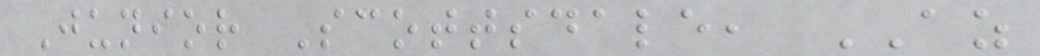Junior Scottsdale, AZ
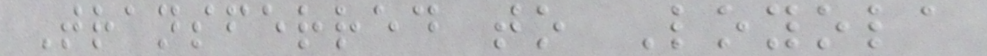Transferred to Loyola
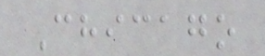Chicago
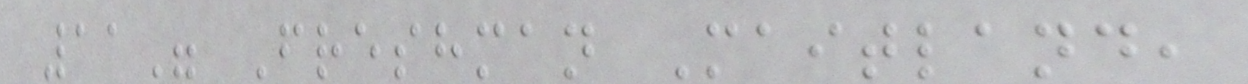11" Freshman Maitland,
